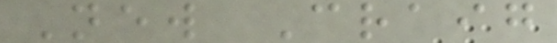New Craig
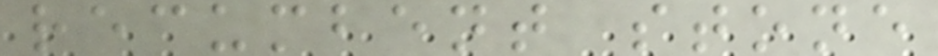recumbent stone
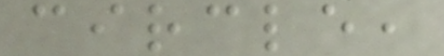circle,
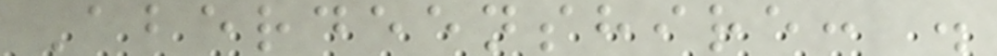Aberdeenshire: .
